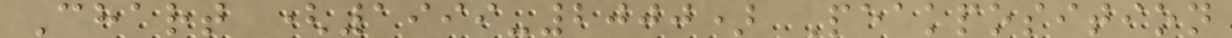Chart (1999-2000) Peakposition
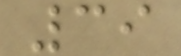39
